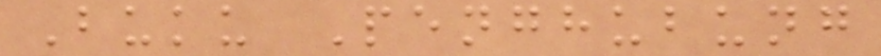Buku Penghubung
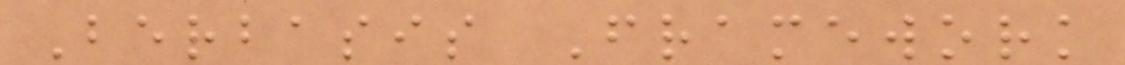Berbasis Framework
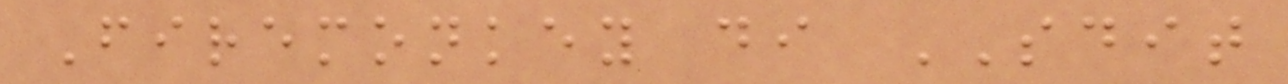Firemonkey di SDIT
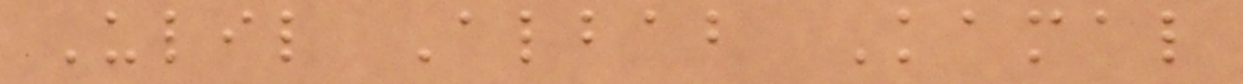Ulil Albab Kamal
